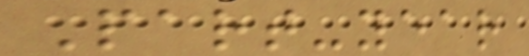Part-year
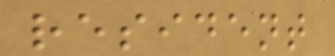resident
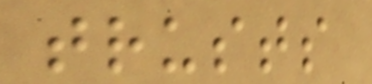trusts
